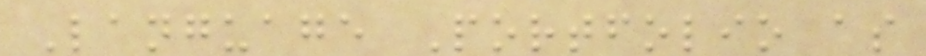Language Portfolio as
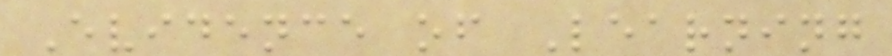Evidence of Learning
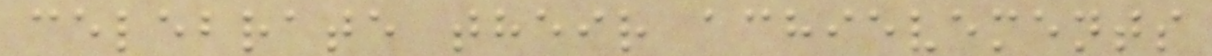celebrate their achievements
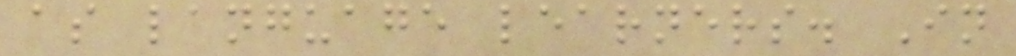as language learners. In
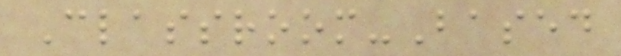Classroom-Based
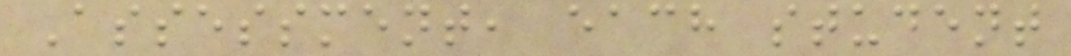Assessment, each student
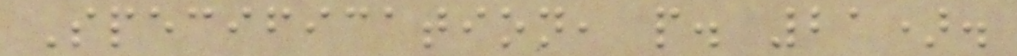Specification, p. 21).
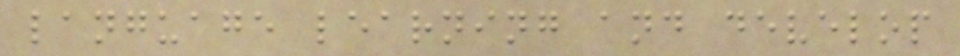language learning and develop
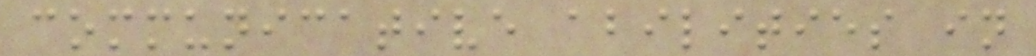communicative abilities in
